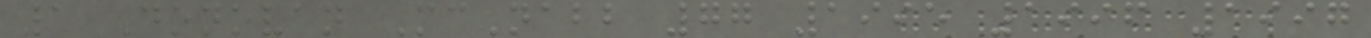1 Donovan McNabb 77 1995 1996 1997
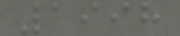1998
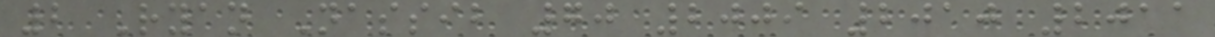2 Ryan Nassib 70 2009 2010 2011
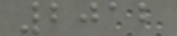2012
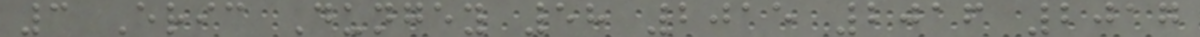3 Eric Dungey 58 2015 2016 2017
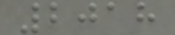2018
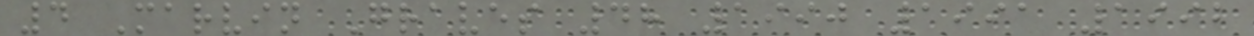4 Marvin Graves 48 1990 1991 1992
